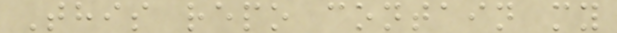This repo contain my
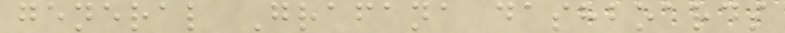general Grafana dashboards
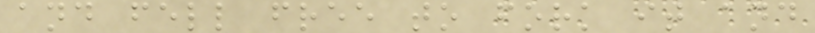and fell free to fork it and
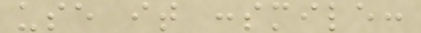use it :smile:
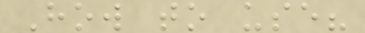How to use?
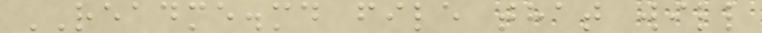README.md file that will
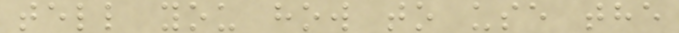tell you how to use the
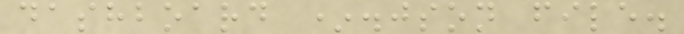dashboard *.json file.
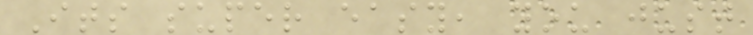Its super easy, you just
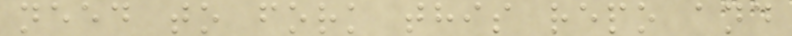need to fork this repo and
